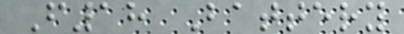F18 Battery
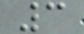3
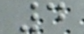4
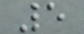5
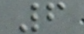6
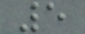5
